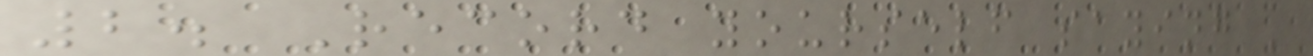2. Record yourself saying '
